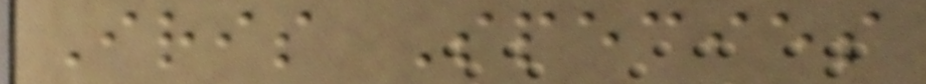Iris Species
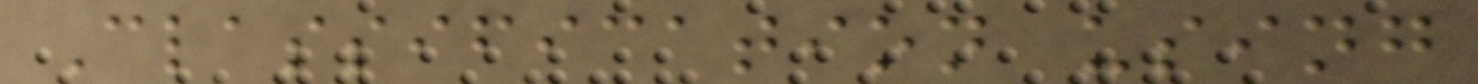Classification using
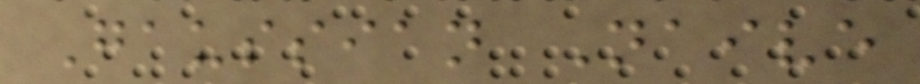Gaussian Naive
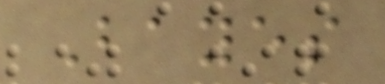Bayes
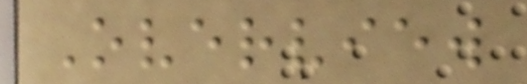Overview
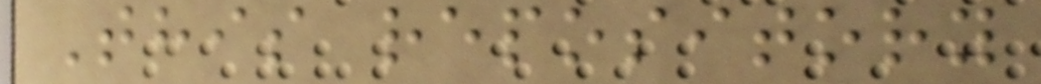This repository
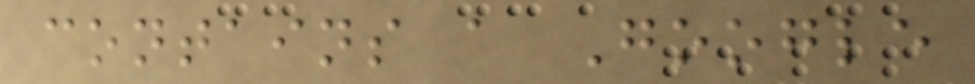contains a Google
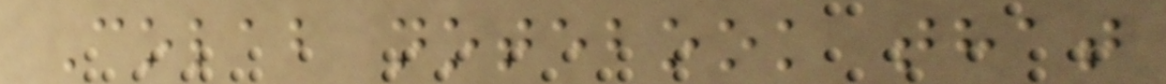Colab notebook that
